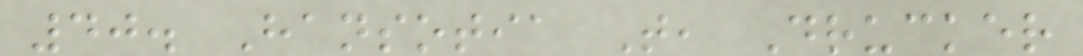40. Hansotia T, Drucker
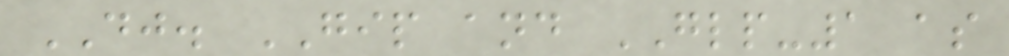DJ. GIP and GLP-1 as
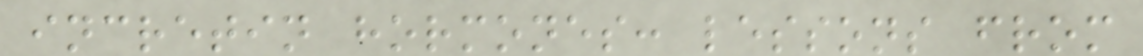incretin hormones: lessons from
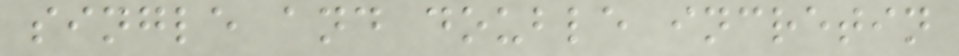single and double incretin
